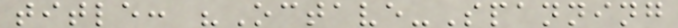title: "Octave-Spanning
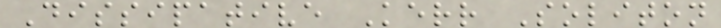Dissipative Kerr Soliton
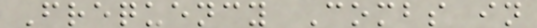Frequency Combs in
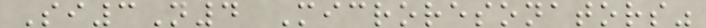Si3N4 Microresonators"
